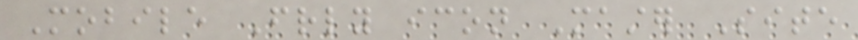Mobile Friendly icon Master Site
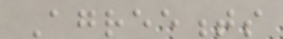Agreements
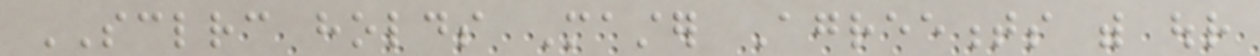SCLRC holds Master Agreements with our
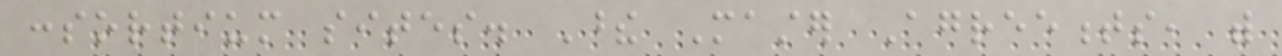consortium sites. These Master Agreements, with
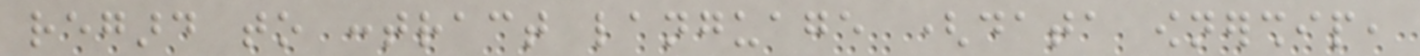regard to contract language (data ownership,
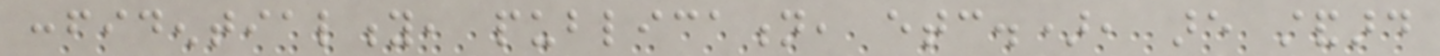confidentiality, publication, etc.), are standard
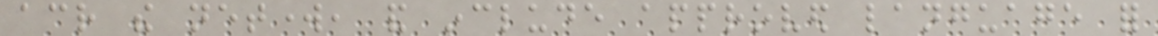across the network, and include approved language for
